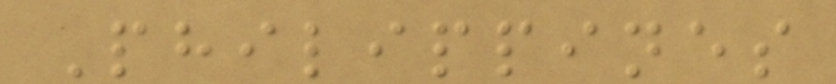Philippines
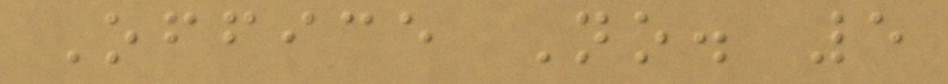Office No. 5
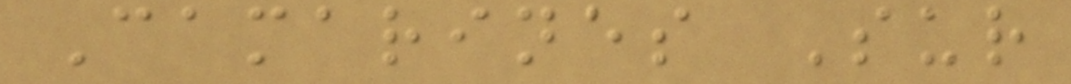Camarines Sur
